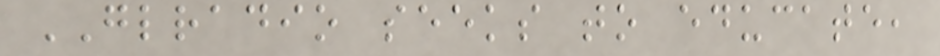GLRADIO seeks to educate,
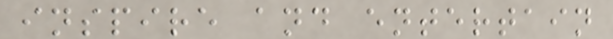inspire and entertain
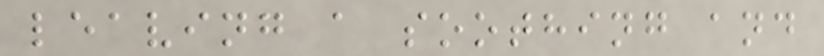leaving a soothing and
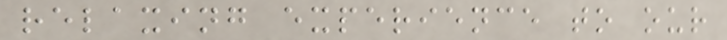relaxing experience to our
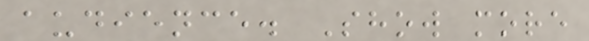audience. Show more
